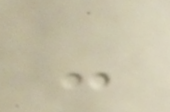-
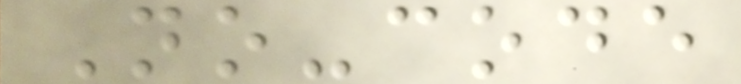No-code
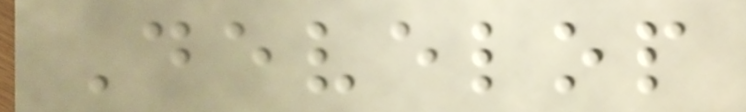Develop
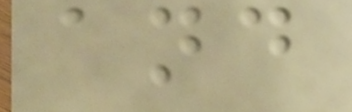and
